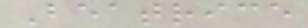Beatrice
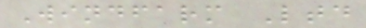Windfarm Ltd
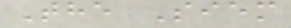The Siem
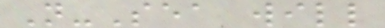N-Sea will
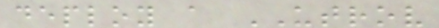deploy a UTROV
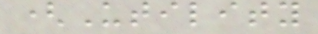(Utility
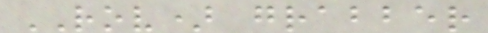ROV) grabber
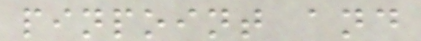pinpoint and
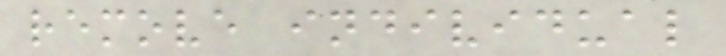remove individual
